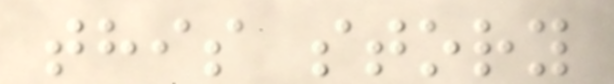this story
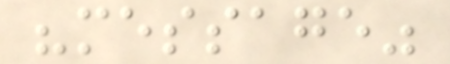"message"
